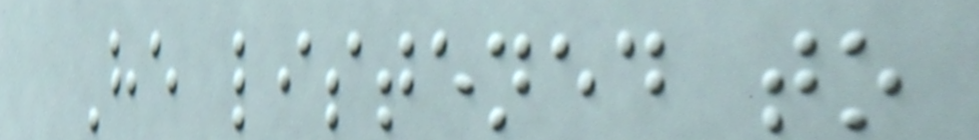He listened to
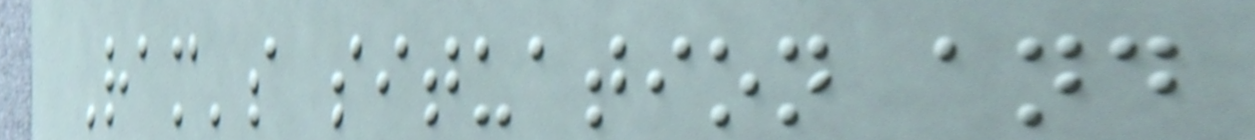Ram's situation and
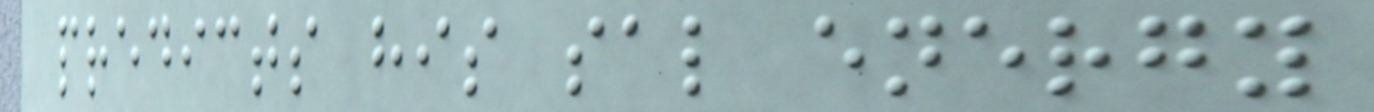predicts his sal energy
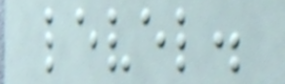level.
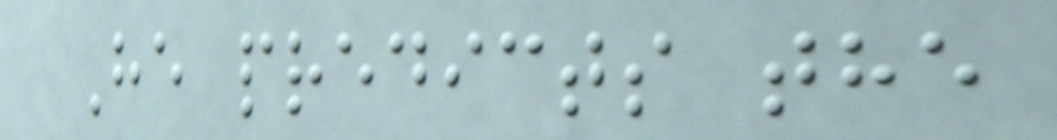He predicts the
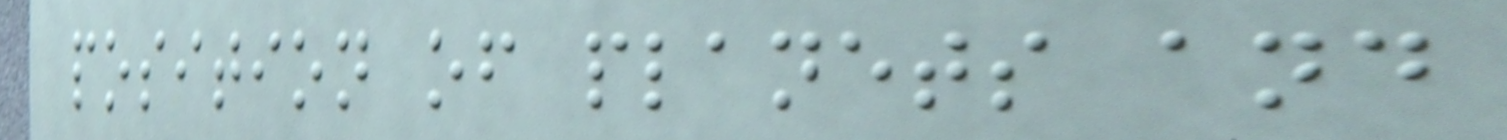position of planets and
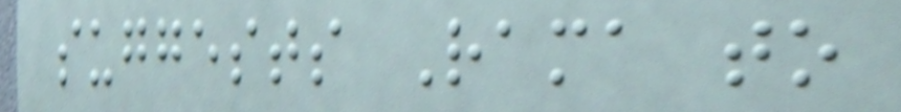suggests Rama to
